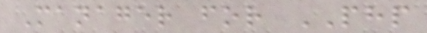Manager for PHP
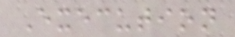Execution
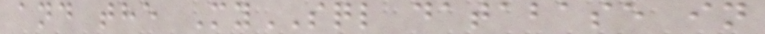and the MySQL database in
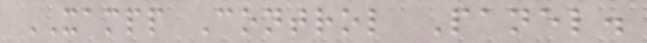XAMPP Control Panel.
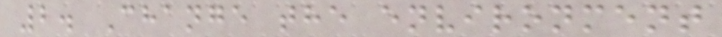2. Change the environment
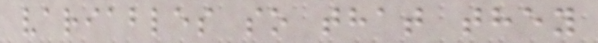variables so that they
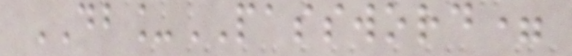DB_PASSWORD=
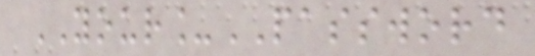YOUR_PASSWORD
